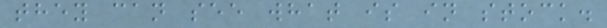they can see what is in stock.
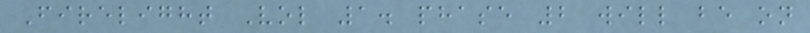Firelight Vol 1. phase 2 will be on
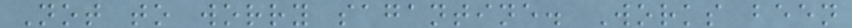Not to worry sagantine. Works been
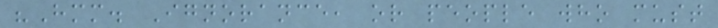"Hmm. Ignorance, or people who must
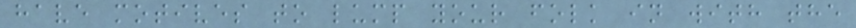have motives to lump your folk in with the
